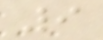9
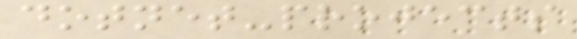dotnet-projects
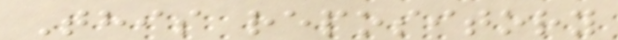This repository
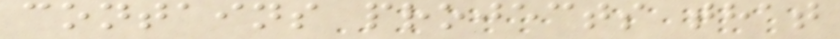contains projects that
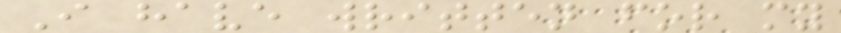I have written for my
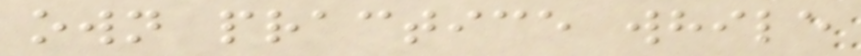own practice while
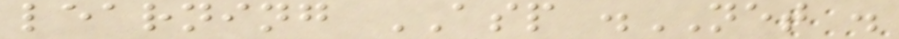learning ASP .NET .
